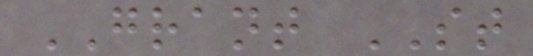GRANT ST
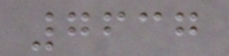7637
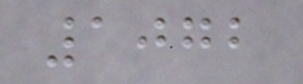1072
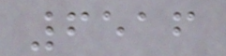6516
